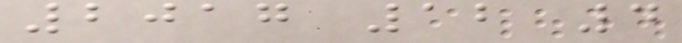2017 12 4
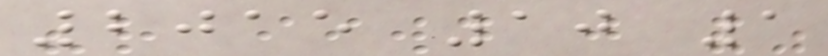2015 10 1
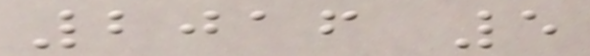2016 5
